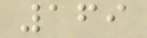169
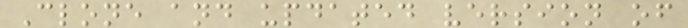Clone and updated version of
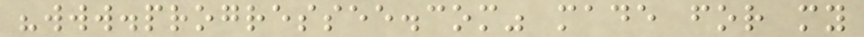"www.progressee.com" made for my
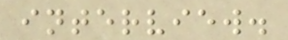interview.
